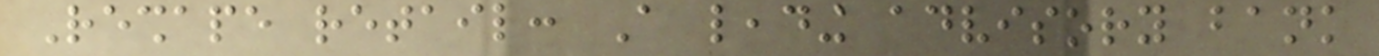Reshape retail: A leading advisory bank
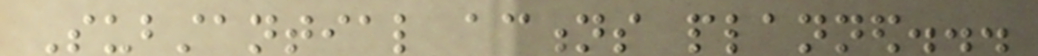Substantial actions planned...
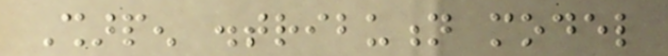Sharpen distribution model
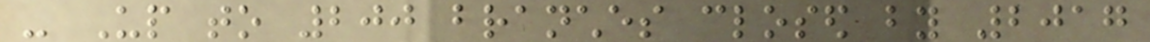- Up to 200 branches closed by 2017
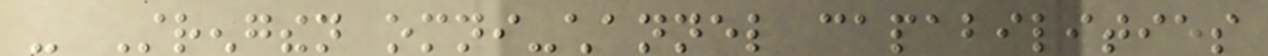- Strengthen omni-channel capabilities
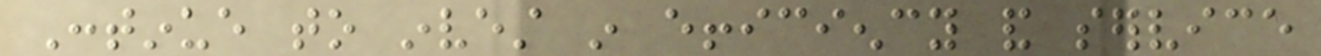Continue to invest in efficiency and service
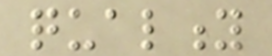quality
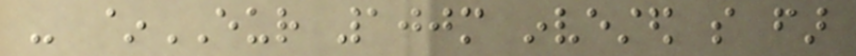- ~EUR 100m invested so far
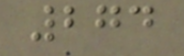274
